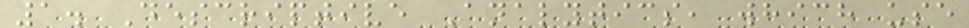1. Descriptive Analytics, which use
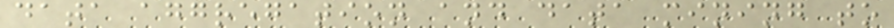data aggregation and data mining to
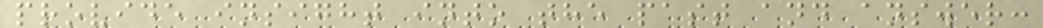provide insight into the past and answer:
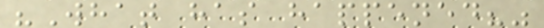"What has happened?"
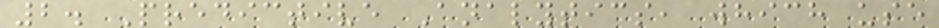2. Predictive Analytics, which use
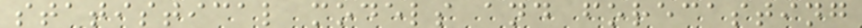statistical models and forecasting
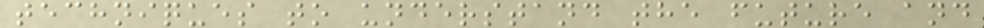techniques to understand the future and
